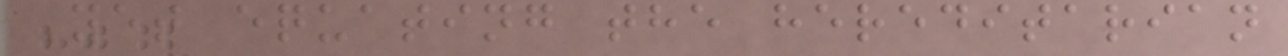Yet equating the hereditarian
